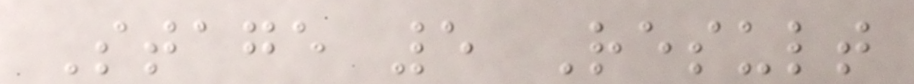Stage 5 Result
